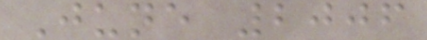June 2006
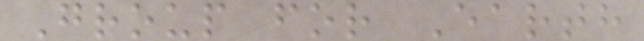Group for Earth
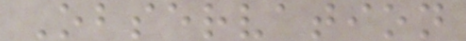Observation
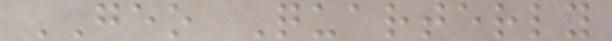GEO Quarterly
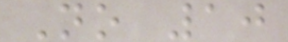No 10
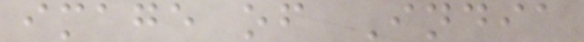image of India
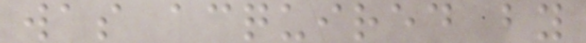was acquired by
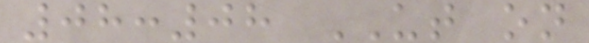08:08 UT on
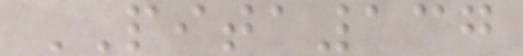PITA137
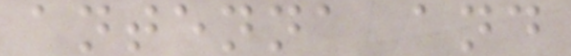antenna and
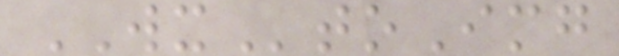WXtoImg
